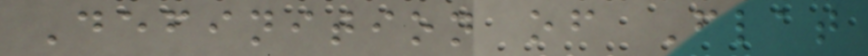Definition of Flat
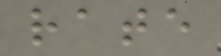rate
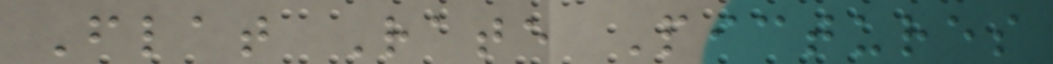Flat Rate Pictures
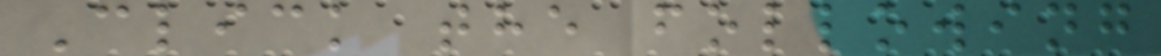Click the following
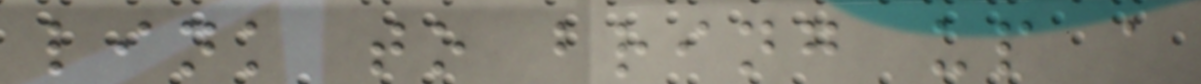link to bring up a
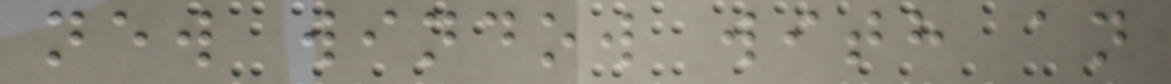new window with an
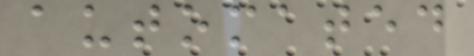automated
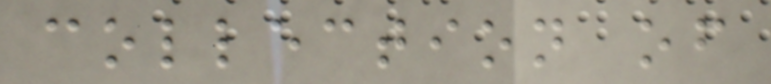collection of
